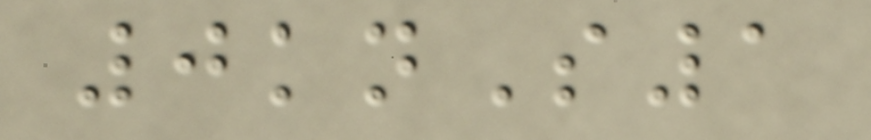0knS1
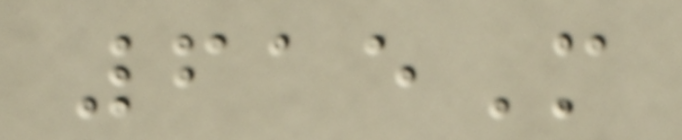615M
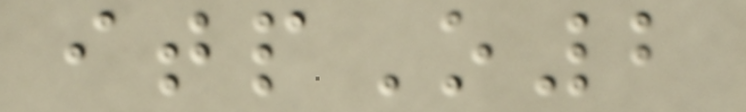itpO2
